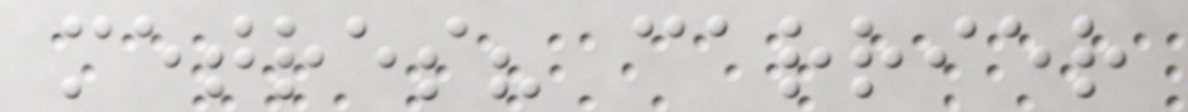metres? carrier
